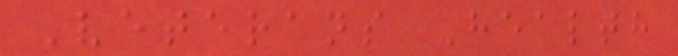Veterans Health
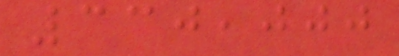330,000
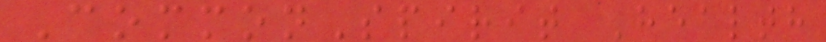CommonSpirit Health
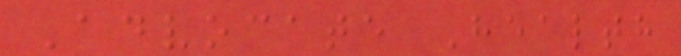Advocate Health
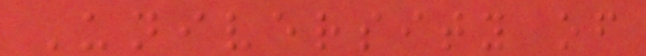University of
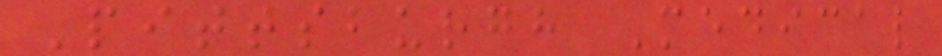Pittsburgh Medical
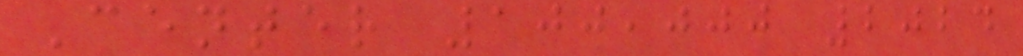Center 100,000 2024
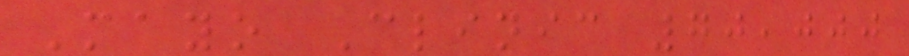Mayo Clinic 70,000
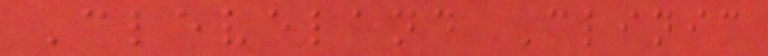Cleveland Clinic
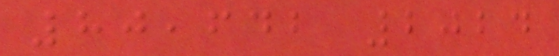80,642 2024
